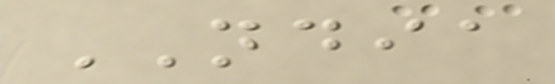NDIA
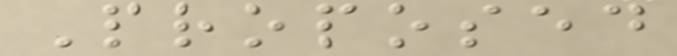Proposed
